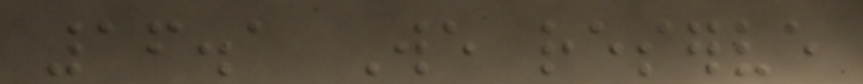16.1 We reserve
